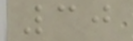30
